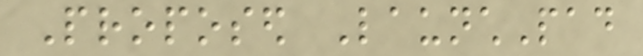Proposed LaunchPad
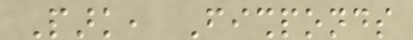Park, Fishponds
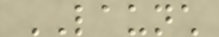LAUNCH
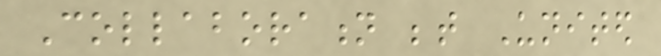Collaboration between United
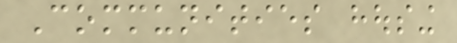Communities housing
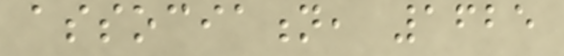association, 1625
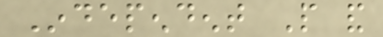Independent People and
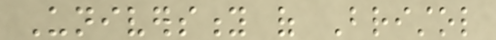University of Bristol
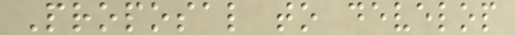Proposal to develop
